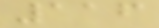116
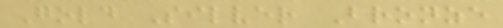Gold Silver Bronze
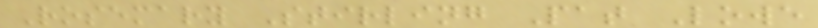Rosemary Stirling Pat Lowe
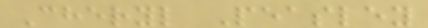Cheryl Peasley
